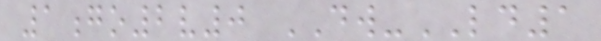1go2v0 DW-LD1
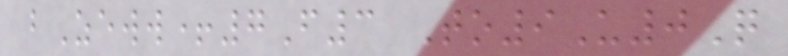bZeww+7F3 To9U0Q
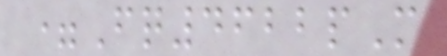=Fq4622pM
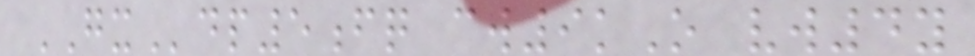GXdp5fq cw9kO vw4y
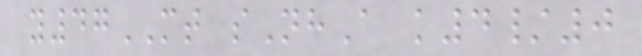y47MT sNhA k4/0
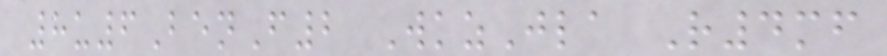8u6BenF2 WkzJla R4mf
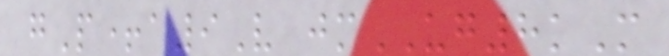gP+a9V jmUG8kM
